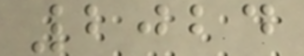2024
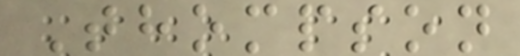Thompson
